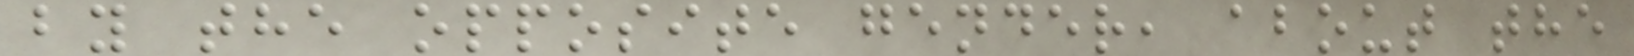by the opposite gender, about the
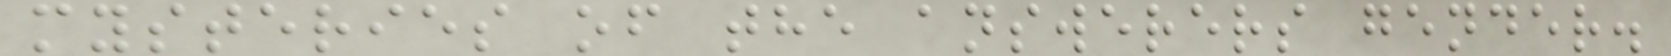mysteries of the answerers gender.
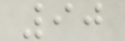90
